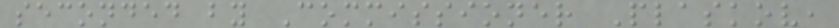seconded by Commissioner Plaskov,
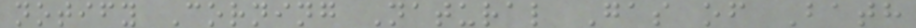notify Corning Natural Gas of Bath
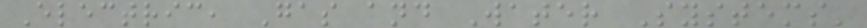Electric, Gas and Water Systems'
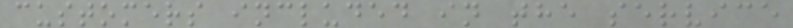customers included in the service
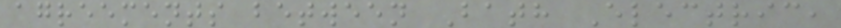agreements between Bath Electric,
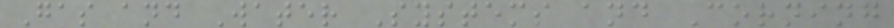Gas and Water Systems and Corning
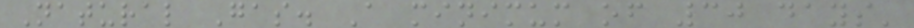Natural Gas. A minimum of 30 days'
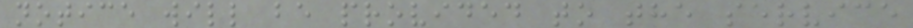notice will be provided to the service
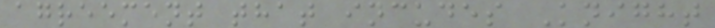agreement that incudes Knight
